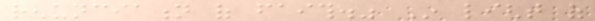renunciation of faith." In light of
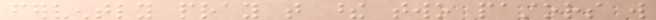fervently pray that these two pastors will
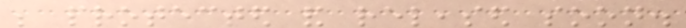be protected and released soon.
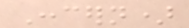Concern)
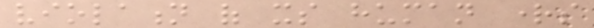violation of its human rights
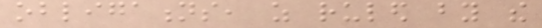obligations, as ruled by the
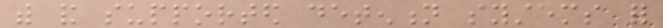with and supported detention systems for
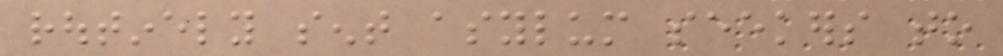routinely sent asylum seekers to
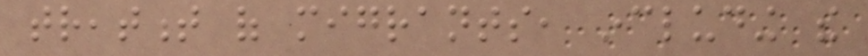treatment of migrants, including the
